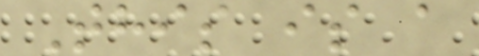This is a
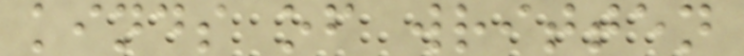kinds of written
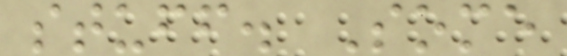stuff. Some
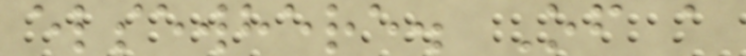elsewhere. Of a
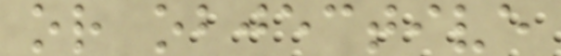or objective
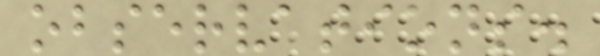observations.
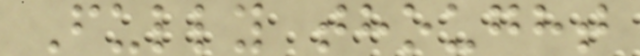Fully thought
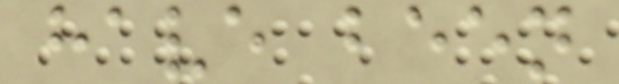have been
